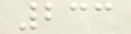233
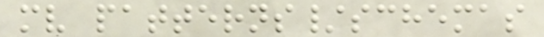mv patterns/schemas
